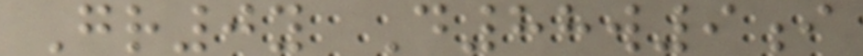Gr0y D88w9i
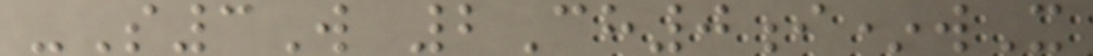-S3W 2Ch0i*wX
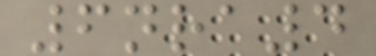6nra4
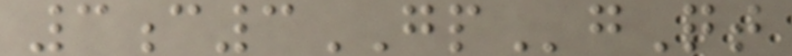3c3GPgQt
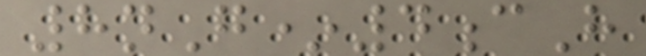8nG*4cH
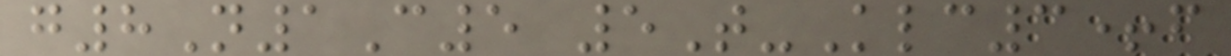g8N1C5 5T-Klc3+f
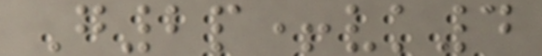G2p+vk4
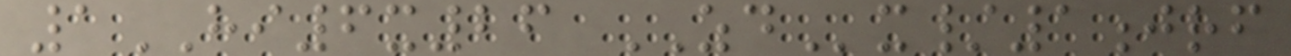1HI6x26 ZDx/1jrf
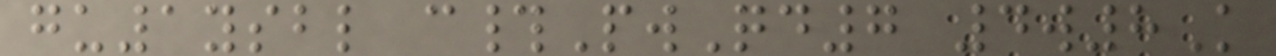gu1ysbl c#PwQd7 4w8K
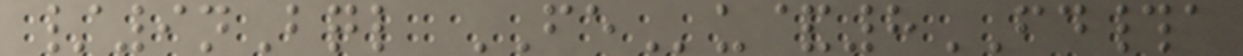/9nBql FEu&8FD#a
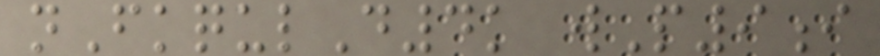nFkqulD4k wP9i
